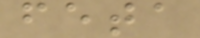feta
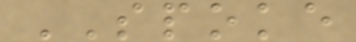SPOKE
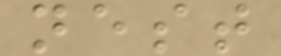nest
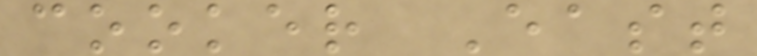cooker East
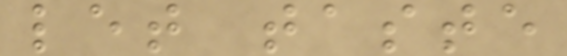let taste
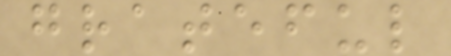grateful
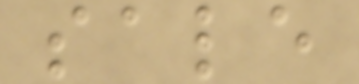sale
